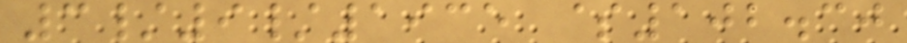3/9/1935 $102.30
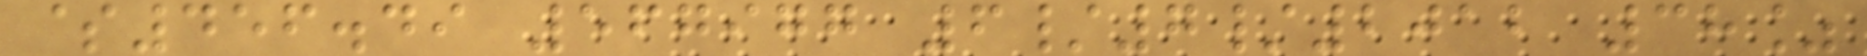$456.49 567977 6/7/2012 38%
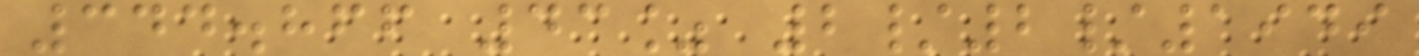344.866 43% 2/2/1949
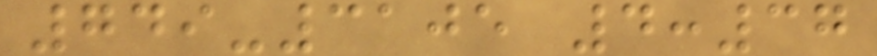749-3105 4:37
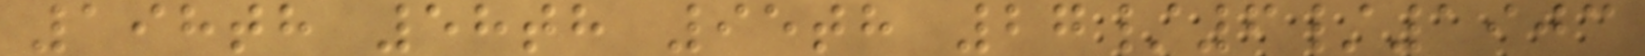198th 58th 95th 27/6/1903
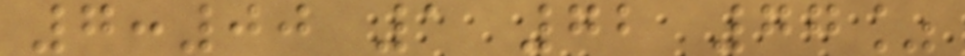7:00 1 72 77%
